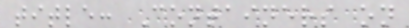title: Containers on
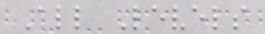All Levels
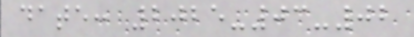date: 2025-03-02
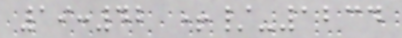19:42 +/-1234
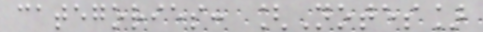categories: [Notes]
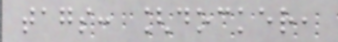tags: [docker,
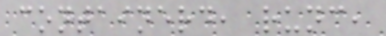containerd, runc,
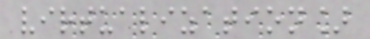virtualization]
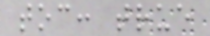toc: true
